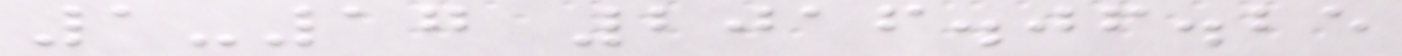1-17 2016.06.25
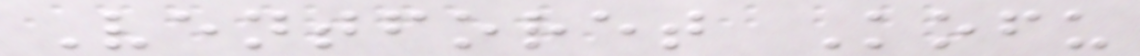Ventforet Kofu
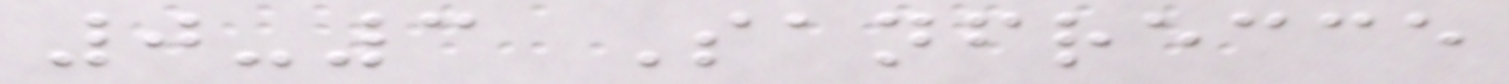0-3 Sanfrecce
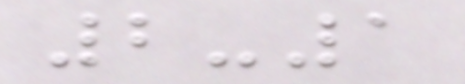2-1
